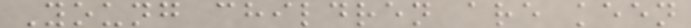Young children are keen
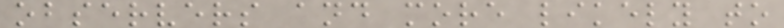observers and more likely to
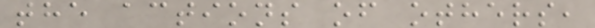the actions of others,
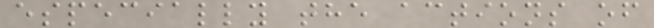especially the actions of
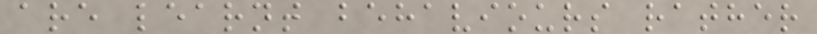are learnt behaviours rather
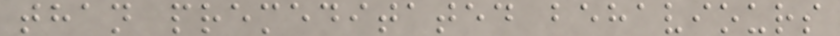than premeditated behaviours
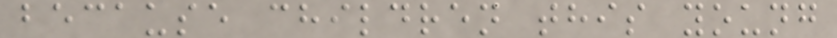because children this young
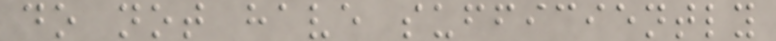do not have sufficiently
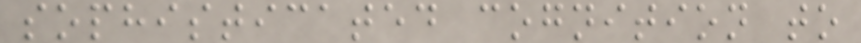sophisticated cognition to
